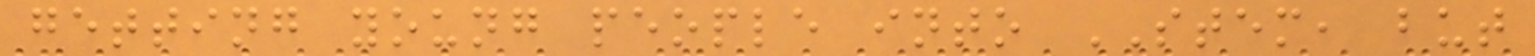getting young people into STEM, but
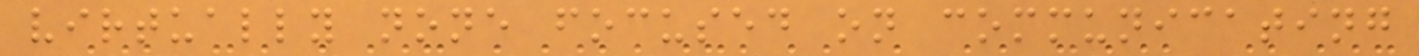virtually none focused on communicating
